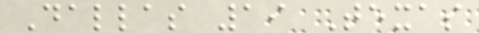Dallas 19 Texas
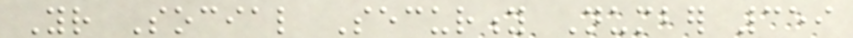Your Social Security Number 359
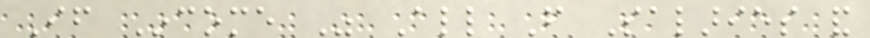If Income Was All From Salaries and
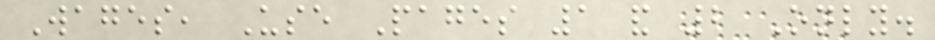Wages, Use Pages 1 and 2 Only.
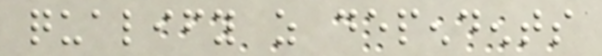qualify as dependents
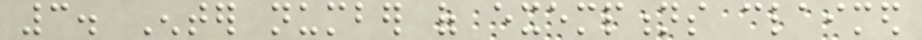3. Enter number of exemptions claimed
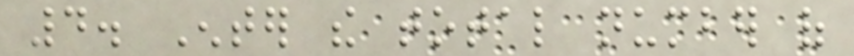4. Enter the total number of
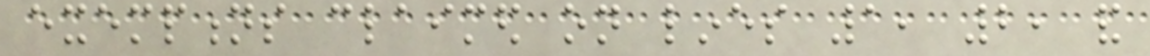exemptions claimed on lines 1, 2, and
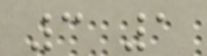3 1
